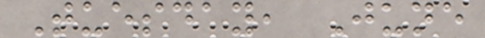Tuesday, June
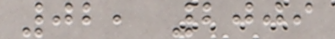02, 2009
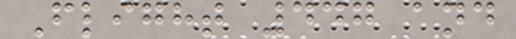Flight 447 and
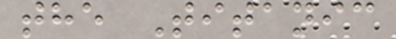the Titanic
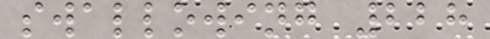swallowing 228
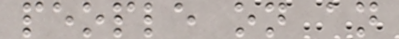people on an
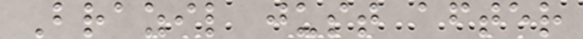Brazil just after
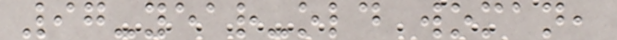97-year-old woman,
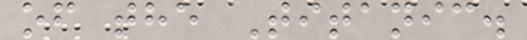of the Titanic.
